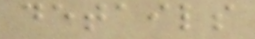details
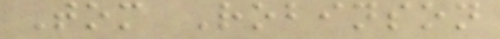Tom Robinson
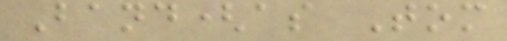Band(as Tom
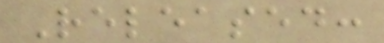Released:
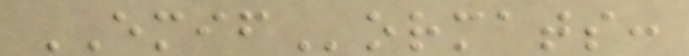EMIFormats:
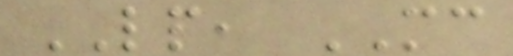LP, MC
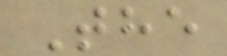The
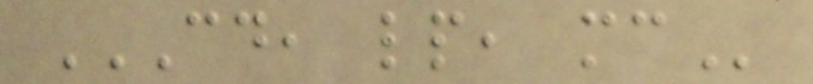CD, LP, MC
